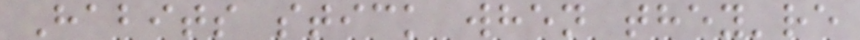Habits stick when they're
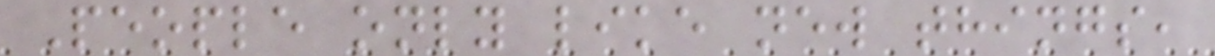People only like new things,
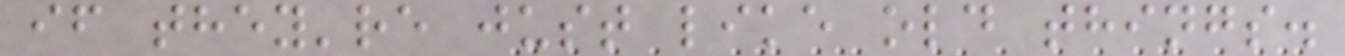if they're just like old things.
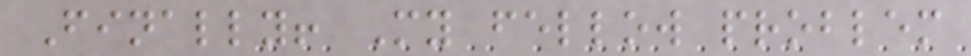Finally! My fellow problem
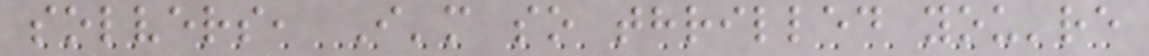solvers, I'm so thrilled you're
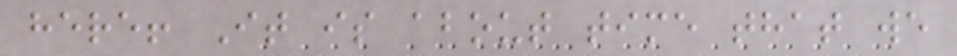here! It is about time that we
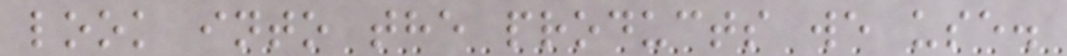look into the products we use.
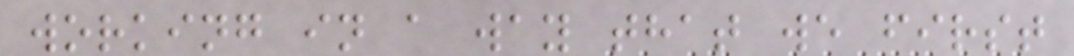working in a way that we first
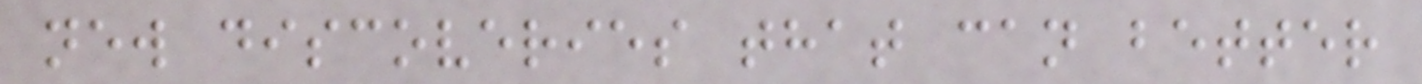new discoveries that can better
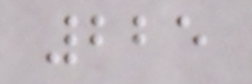225
